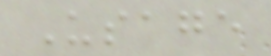Usage
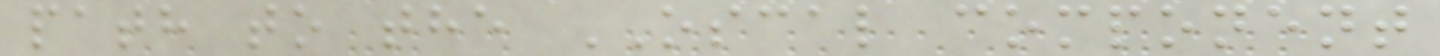path to the OSCAL component
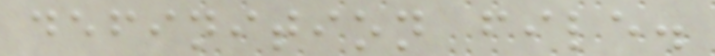definition file.
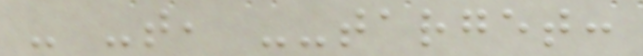- -t, --target:
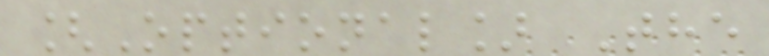[Optional] The
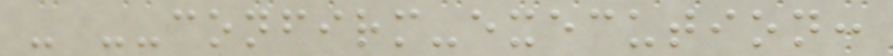- --confirm-execution:
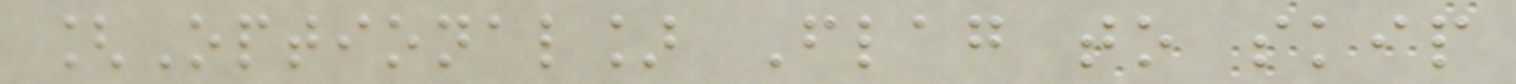[Optional] Flag to skip
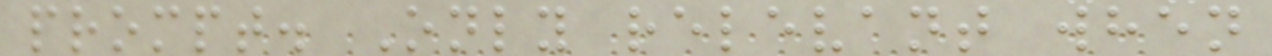prompt. Only relevant when
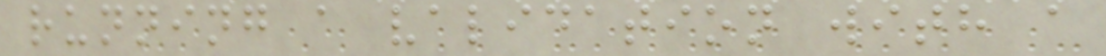running a validation with a
